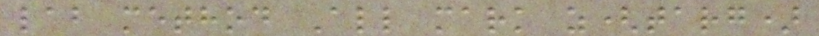lab method All mark z(targ)
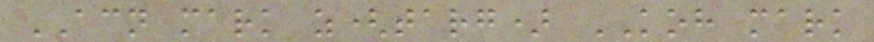ACN mark z(targ) KOH mark
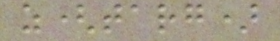z(targ)
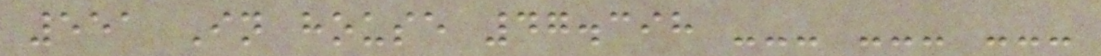551 In house 47.398 --- --- ---
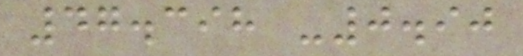47.398 -0.90
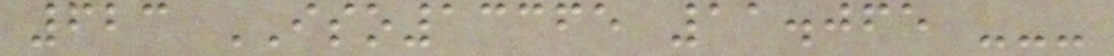623 ISO13365 11.065 ---
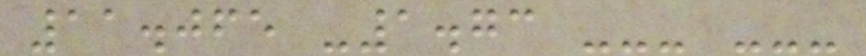11.065 -1.73 --- ---
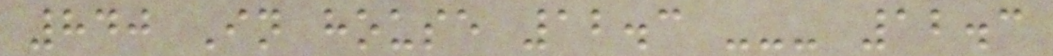840 In house 12.3 --- 12.3
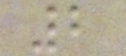2
